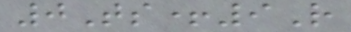0Ts+9R
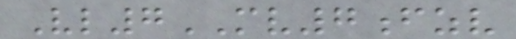Vl7MV7fzv
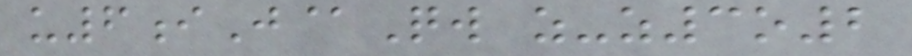u6iJ@Qw z-z3o2
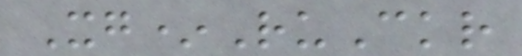Xg*RuCkr
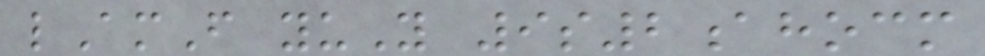lAmF yuY 9s2ahocm
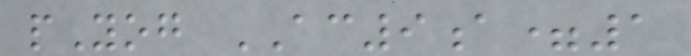pYog AC9a=1
